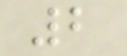2
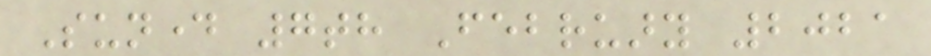Sunday 7th February 2021
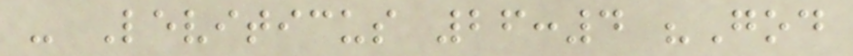- Leviticus 26:4 "God
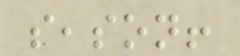season!
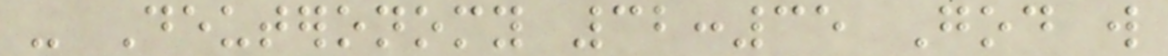- Deuteronomy 32:35 God will
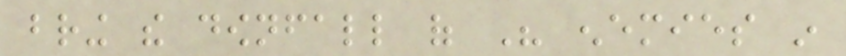bring the downfall of His enemies in
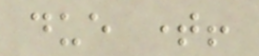due time!
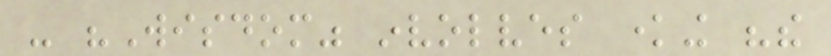- "Wisdom" involves knowing "the
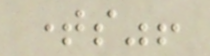times"!
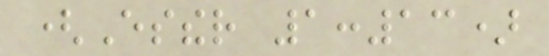(Esther 1:13)
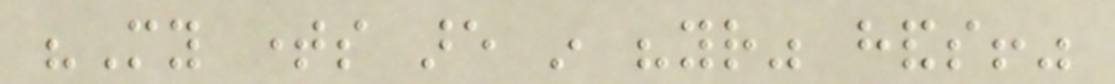"My times are in "your" hands!"
